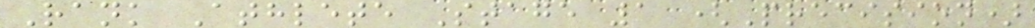Rank Athlete Stage 1 (Precision)
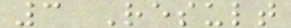3 Result
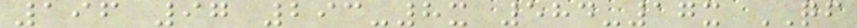196 97 293-8x 584-17x QF
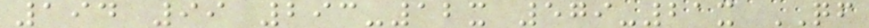194 99 293-12x 579-21x QF
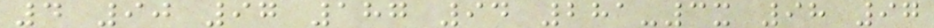4 90 97 187 94 281-3x 98 97
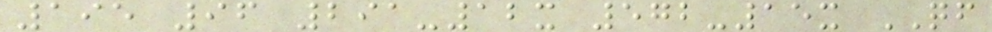195 96 291-12x 572-15x QF
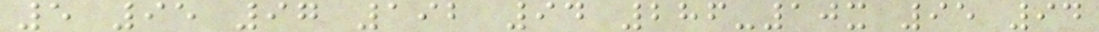5 95 97 192 94 286-10x 95 94
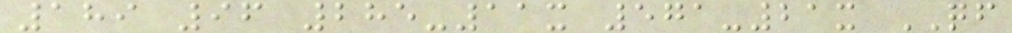189 96 285-11x 571-21x QF
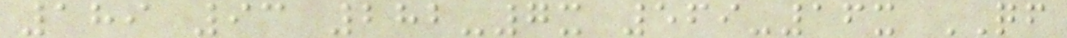189 93 282-7x 569-16x QF
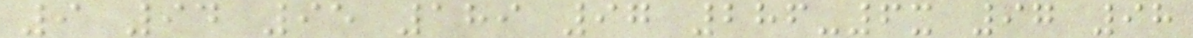9 94 95 189 97 286-6x 97 98
